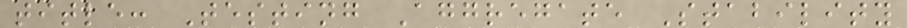title: Testing Aggregate Stability
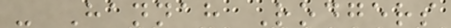- Hannah Rodgers
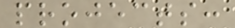projects:
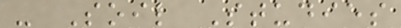- Soil Studies
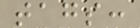tags:
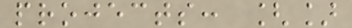projects: []
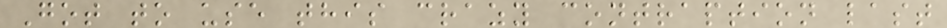Got to use this crazy contraption last
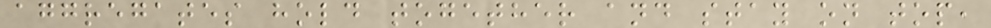aggregates hold together and stay on top,
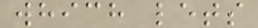which lets
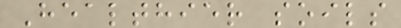Healthier soils
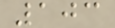103
